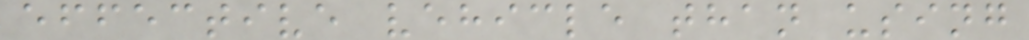effective vehicle than using
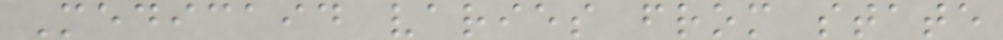Medicaid varies from state
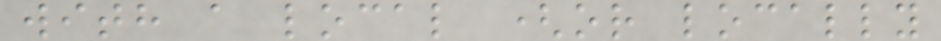with a local (or locally
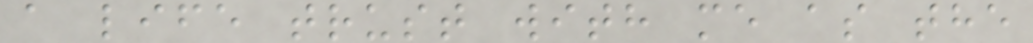a life trust with me as the
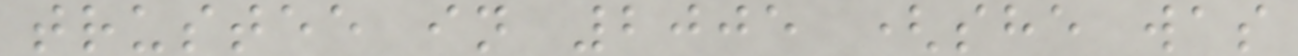trustee in 2005 (she was
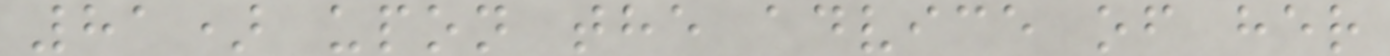81) upon the advice of her
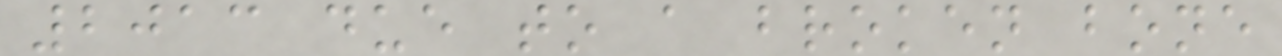2013 due to a broken bone
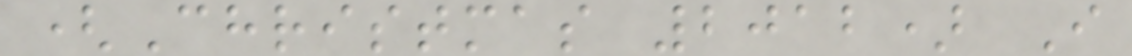(Christmas 2012) I
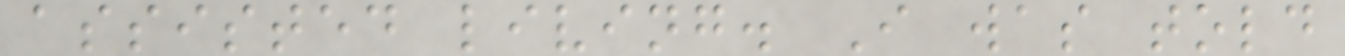assisted living. I was told
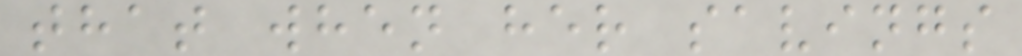that when her savings
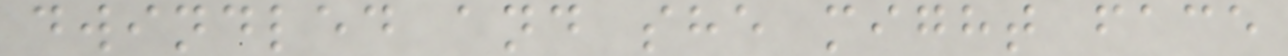dwindled and she might face
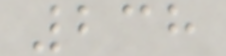238
